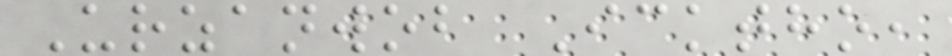Urzanwob Icktho,
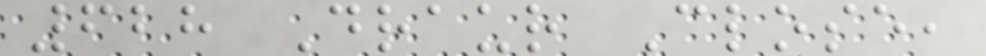628 Draur Close,
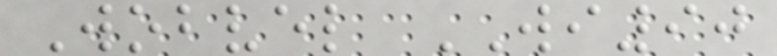Wobvel WI90
